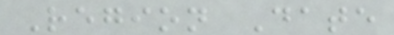Region Date
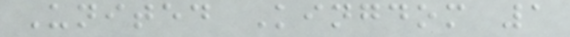United Kingdom 1
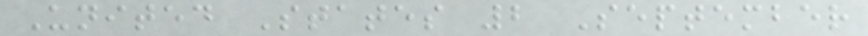United States 2 September
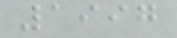1997
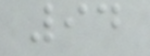94
